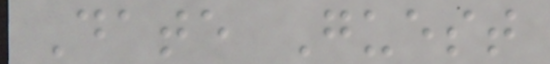Date Guest
